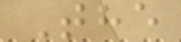The
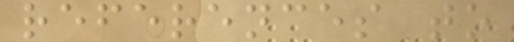references to
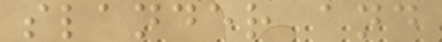slander and
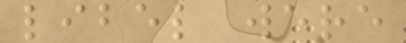libel were
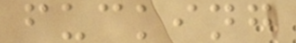fucking
